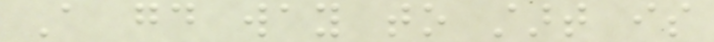A good way to start is
